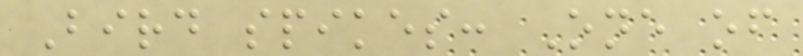Bird spikes: One of
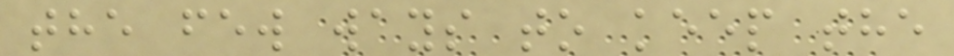the few ways to keep the
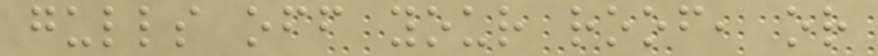gulls off your roof, or
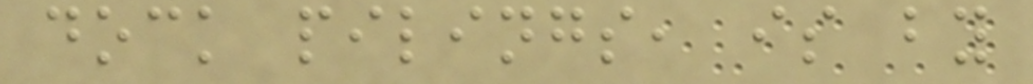dock pilings, is by
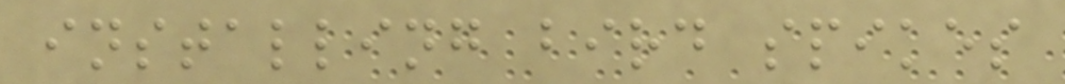installing bird spikes
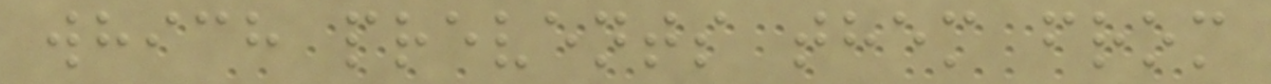which prevents them from
